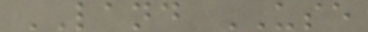LAND USE
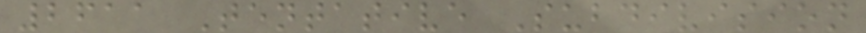2611 Tentative Subdivision
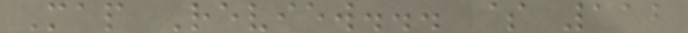Map Review... $ 112
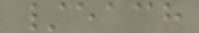/each
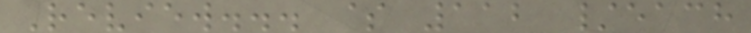Review... $ 112 /each
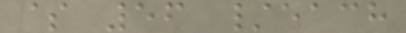$ 56 /each
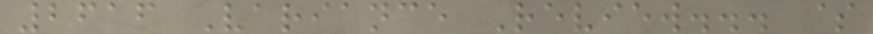2616 Variance Review... $
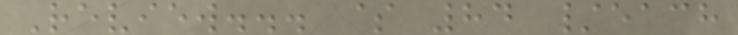Review... $ 84 /each
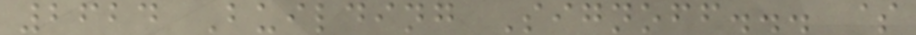2624 Building Signoff... $
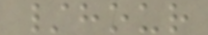/hour
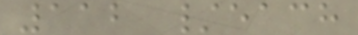112 /each
